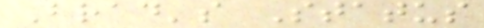Brad's Status
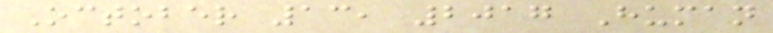October 13, 2017 Human
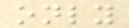only
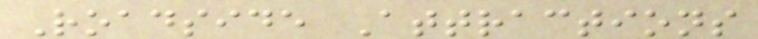Roadside Attractions
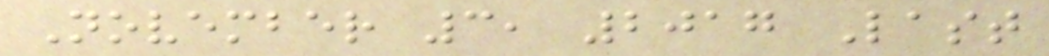November 3, 2017 Last
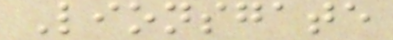Lionsgate
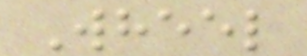Wheel
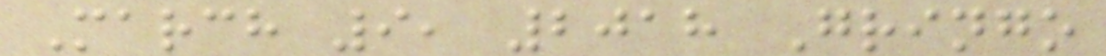March 9, 2018 Gringo
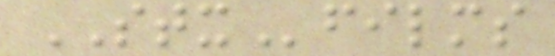STXfilms
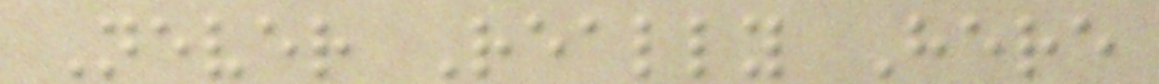Never Really Here
